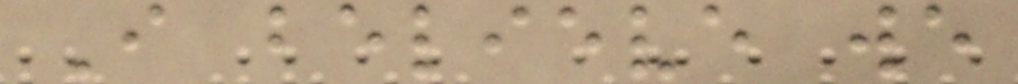I believe we
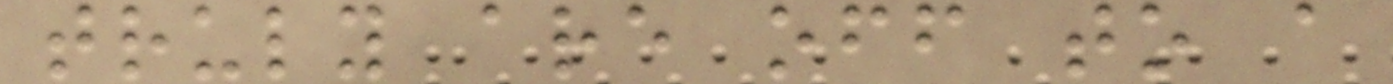truly are off to a
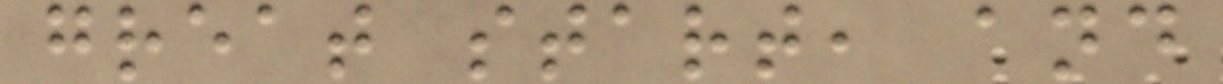great start, and
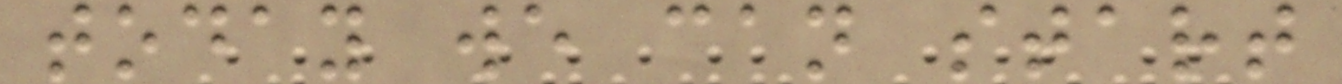today we can start
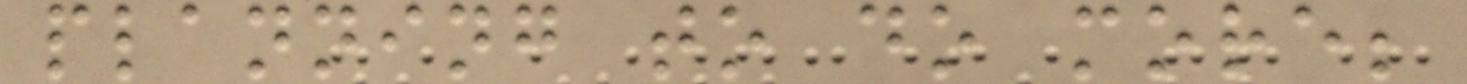planning to do more;
